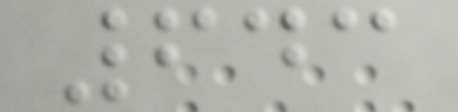643
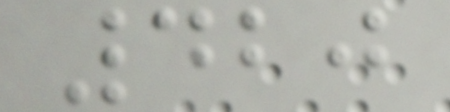420
